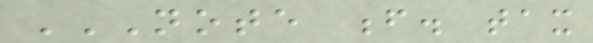NOTE F. TAX
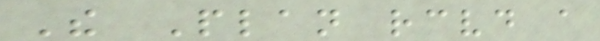The Plan received a
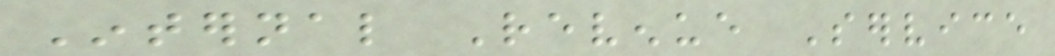Internal Revenue Service
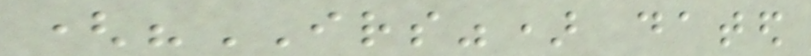("IRS") dated
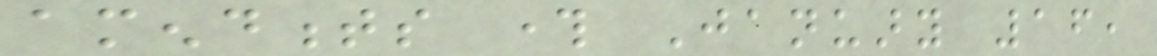amendments through January 16,
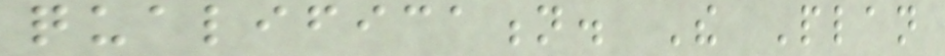qualification. The Plan
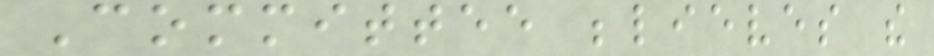Committee believes the
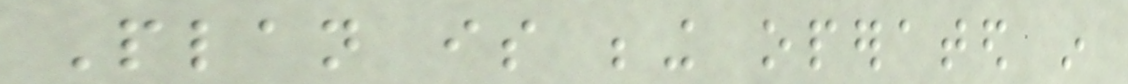Plan is being operated in
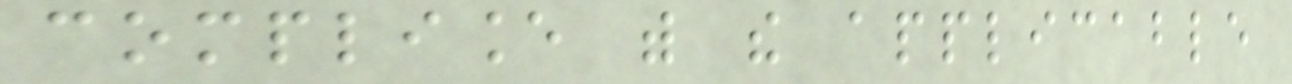compliance with the applicable
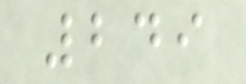249
